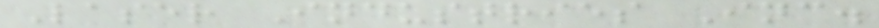Laser Industries Inc.
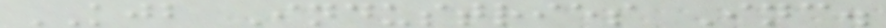KJB Industries Inc.
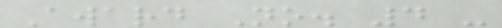Award No. 4 -
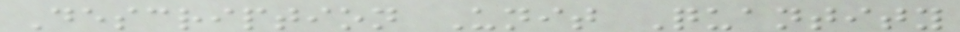Description Unit Quantity
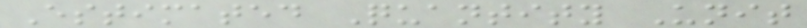Estimated Quantity Unit
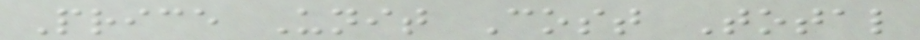Price Unit Cost Total
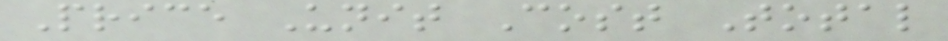Price Unit Cost Total
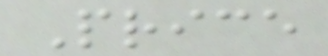Price
